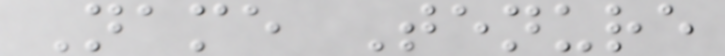Name Tenure
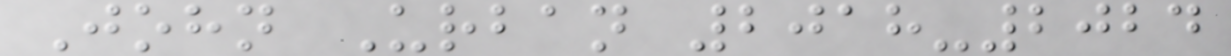John Urban 2018-2024
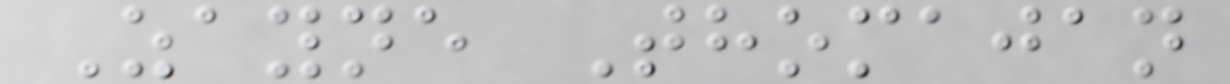Zayne Thomajan
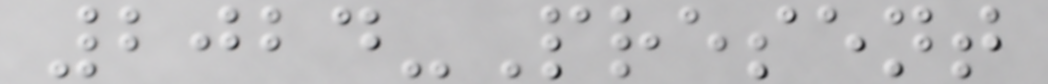2024-Present
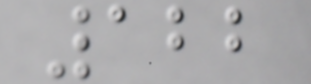122
